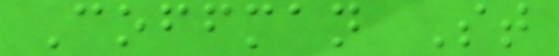Coffman St
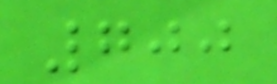700
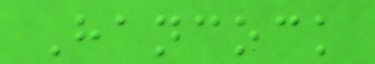Hancock
